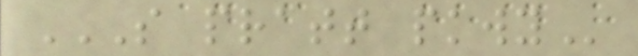S PRATT PKWY
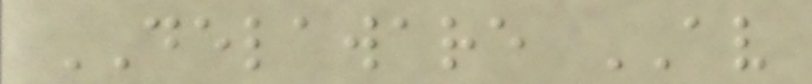DELAWARE AV
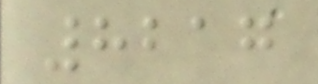8217
